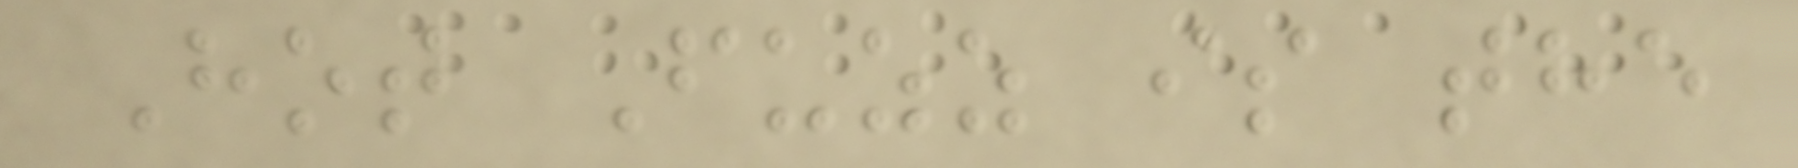Hot Fuzz is the
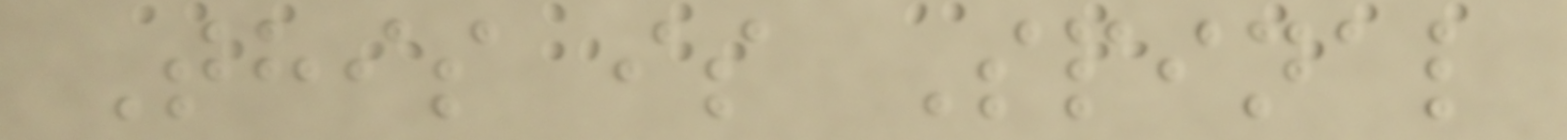This is Spinal
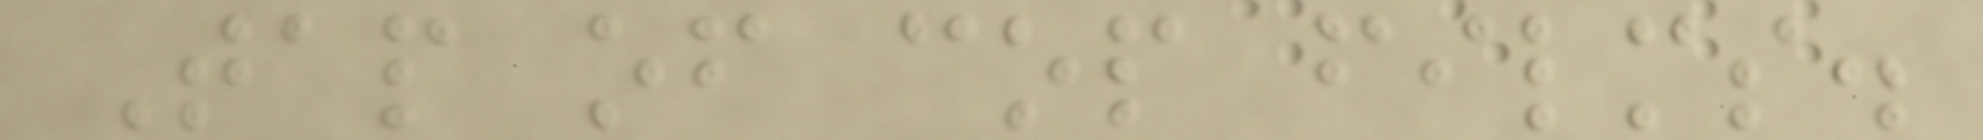Tap of cop films.
